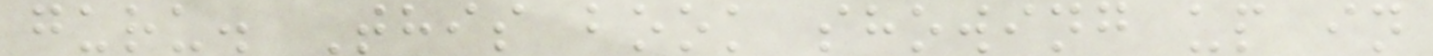guru. This book showing up in
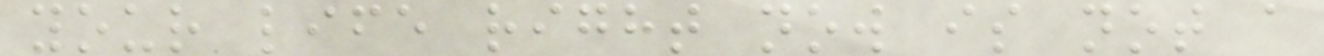your life right now is not a
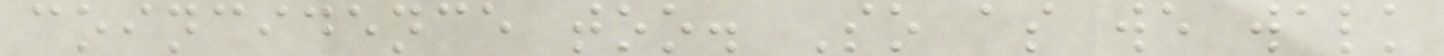coincidence too. So as we walk
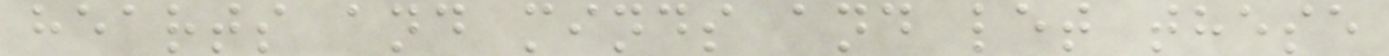hearts and minds and let these
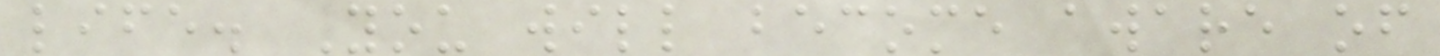life. You will become aware of
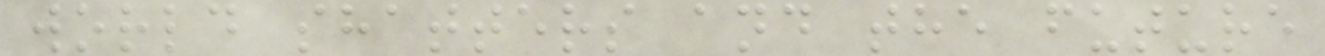world shatters and the future
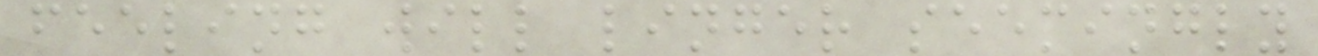feeling will linger seemingly
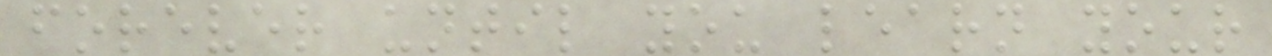forever until you learn your
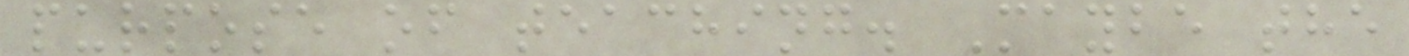purpose of teaching. Maybe the
